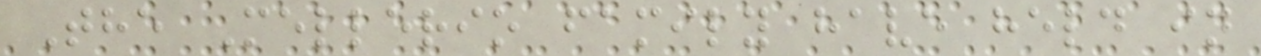The Mellerio family have held in
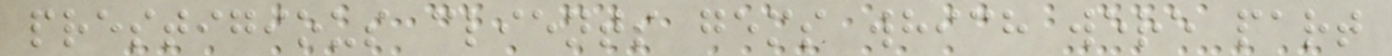prestigious clients gems which were part
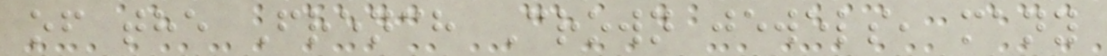of the French Crown jewels, many
